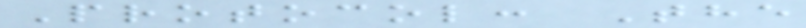Protocol: The
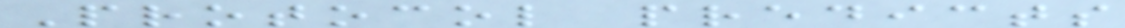Protocol predicts
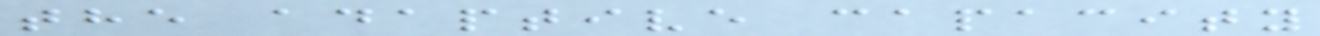the adaptive capacity
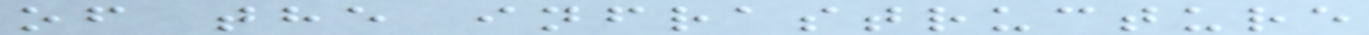of the infrastructure
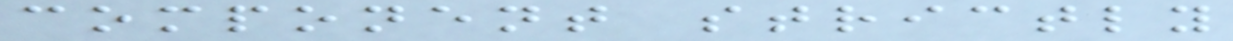component strictly
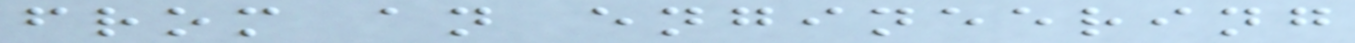from an engineering
